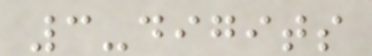3-digits
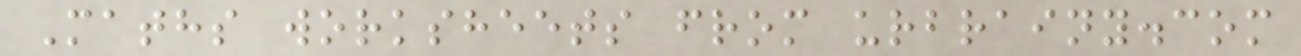Maths worksheets from urbrainy.com
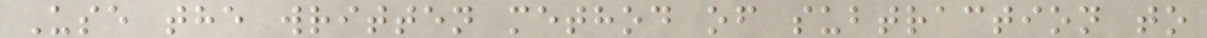Use the written method of subtraction to
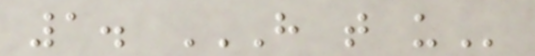1. H T U
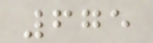675
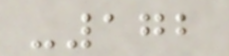-172
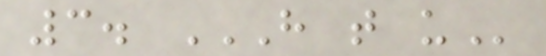3. H T U
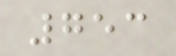753
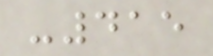-415
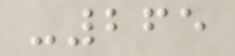-265
